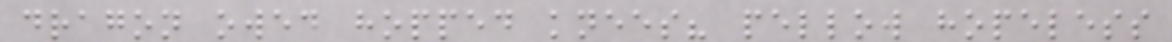dragon owed hopped knees? pellow hopeless
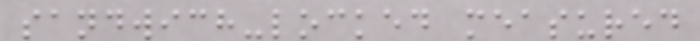sandwich-locked measured
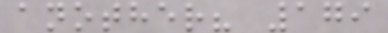another? 179
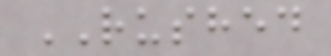RUSHED
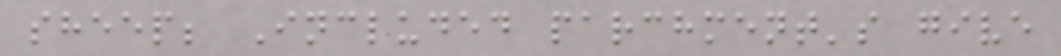sheep; Included parchment's give
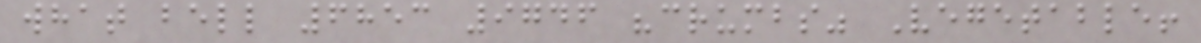what bell 6853 9746 "crumbs" Vegetable!
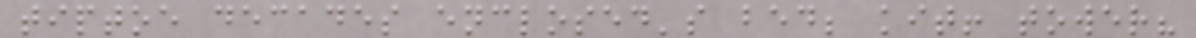tiptoe decades enclosed's bed; kit! tower?
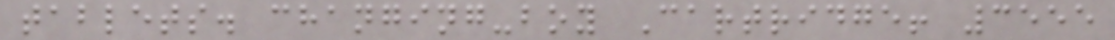tablets. changing-boy Cartridge! 3555
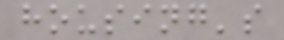housing's
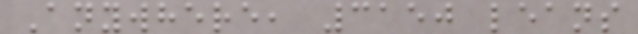Anywhere, 3150 leans
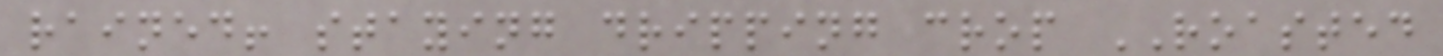rained! staying dripping crop ROASTED
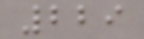229
